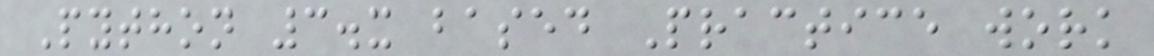Python 3.x based Practice work
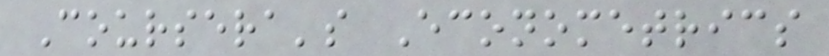Coursera's Econometrics
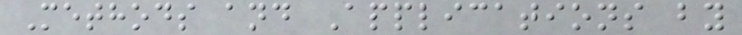Methods and Applications by
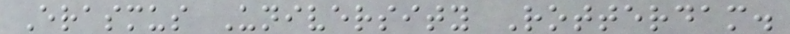Erasmus University Rotterdam.
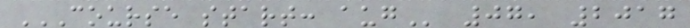COURSE START: AUG 07, 2017
